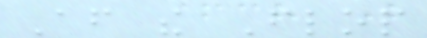After the Flop
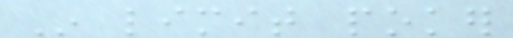In limit poker
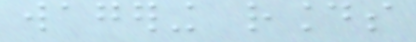wagering rounds
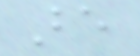are
